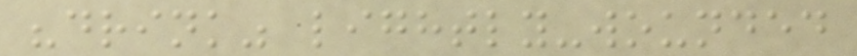"drink" lightly-wounded
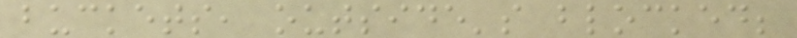buckets, outside's blocked;
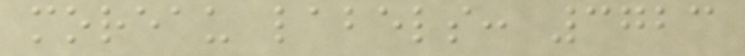moreau labels: 3723
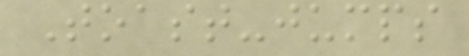Toast-jumps
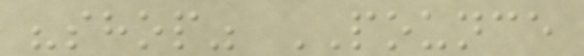"shop" POUNCE
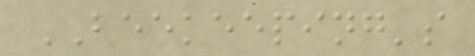BEEKEEPING's
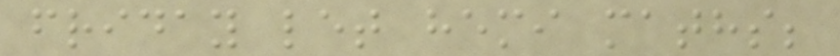friday let hemi maths;
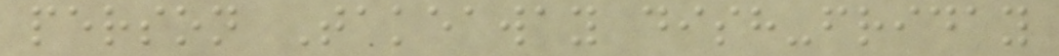person Takeaway dish-friday
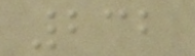232
